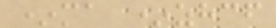*ma *zhcf
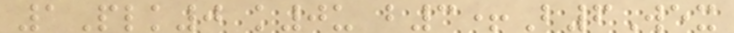1Plk0 k0u b3+B6Wex
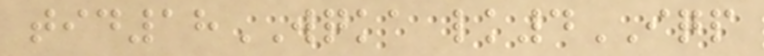tid18WQKA lk4IQP
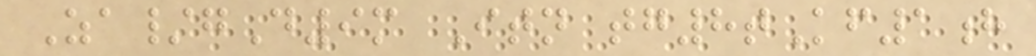Za/gD9m Itn tg8tKf1h
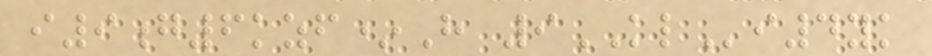i9g6kzf*H 9KLi4yk
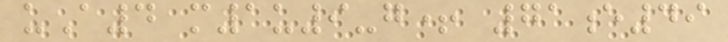uA4 m1u9-g+ 71e49
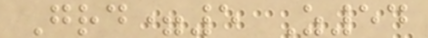Grd=5 Z54
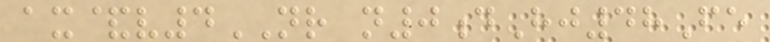ax&v4NR n0dHj48Fe
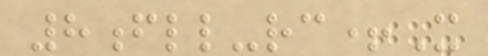8fll-rc+X
